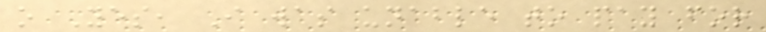o Yes, I was unable to pay for
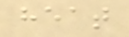heat
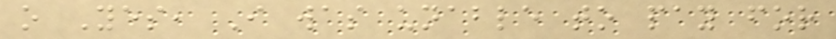o Yes, I was unable to pay for
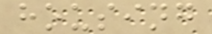housing
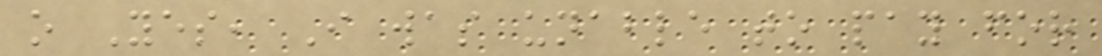o Yes, I was unable to pay for
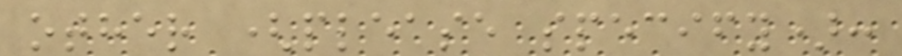other (please specify):
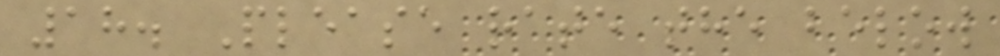18. Please rate the below
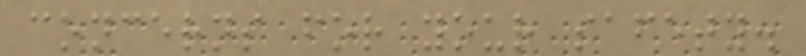concerns for your safety.
